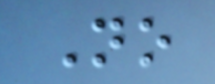No
